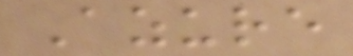Azure
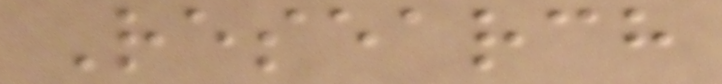Research
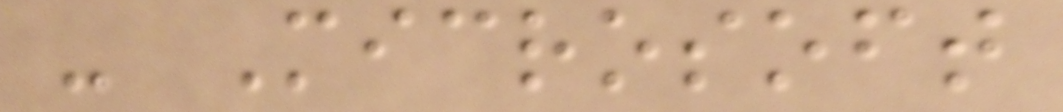- Microsoft
